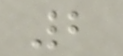2
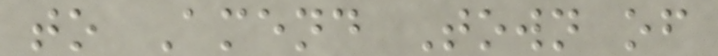to Amend Town of
